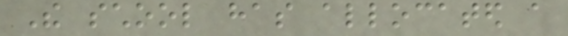The school has allocated a
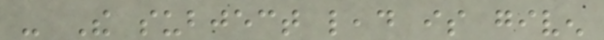- The subject lead is given
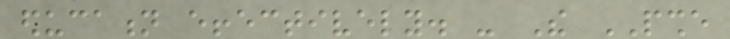education effectively. - The PSHE
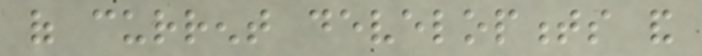of current developments and
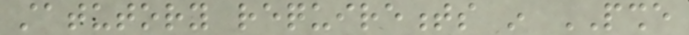statutory requirements in PSHE
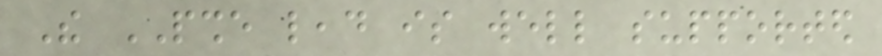The PSHE lead is well supported
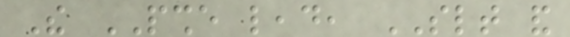The PSHE lead, SLT and
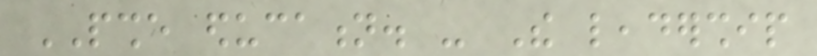PSHE education. - The leadership
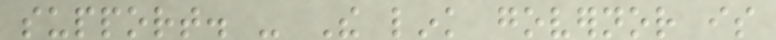support. - The link governor is
